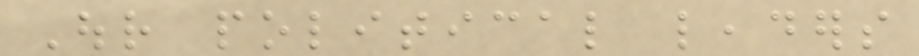Our political leaders
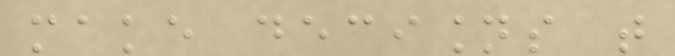make decisions that
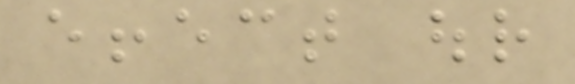effect our
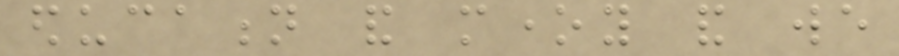education and money and we
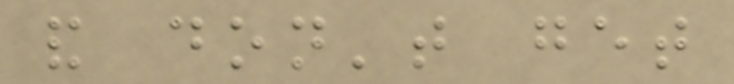and don't get
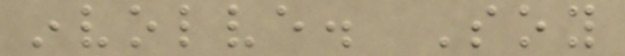involve. Soy
